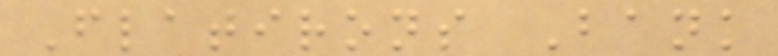Flatirons Bank
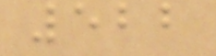522
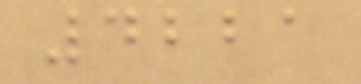4221
